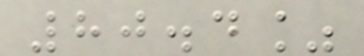80.4%
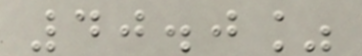40.0%
